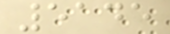5145
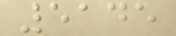5145
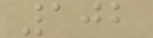102
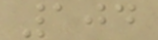104
